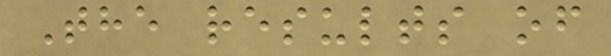The results of
